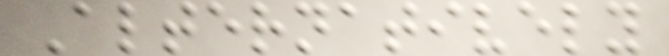Alternatively
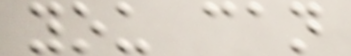you can
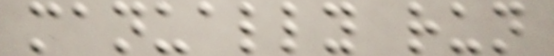manually run
